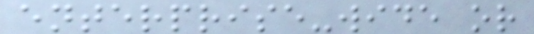enterprise-wide or
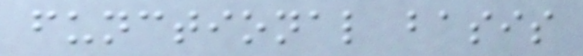functional basis
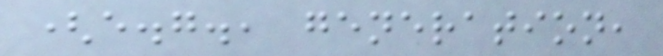(e.g., generation,
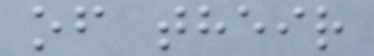of their
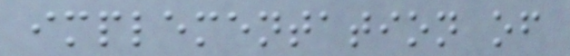implementation of
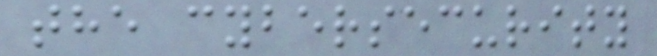the cybersecurity
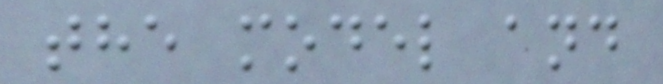the model and
